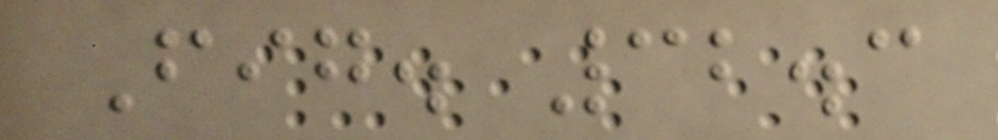Fig. 32.3
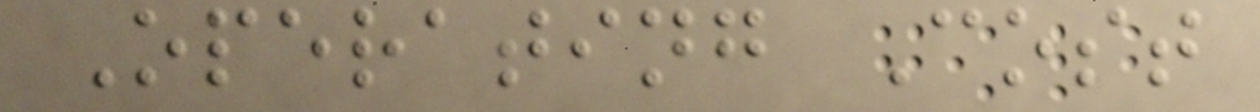Operating Cost
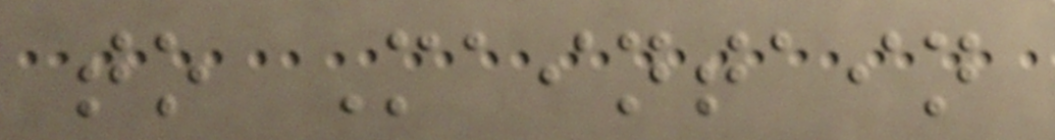to Maintain
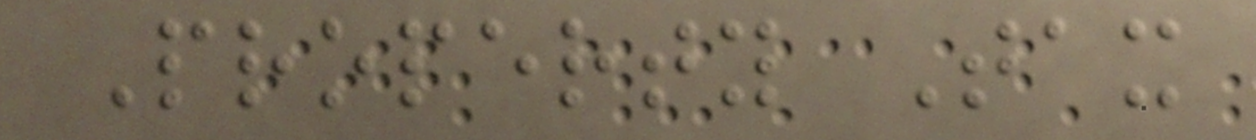Property Tax
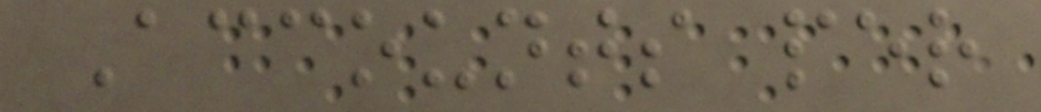Accounts per
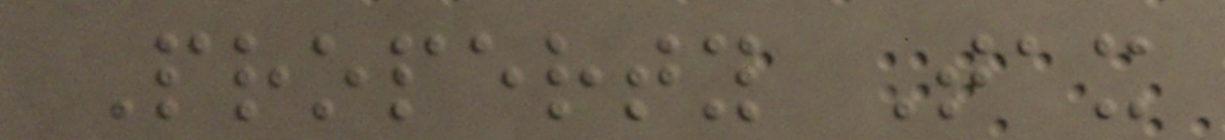Property Tax
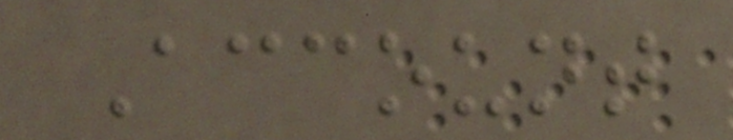Account
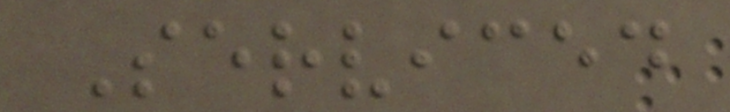Serviced
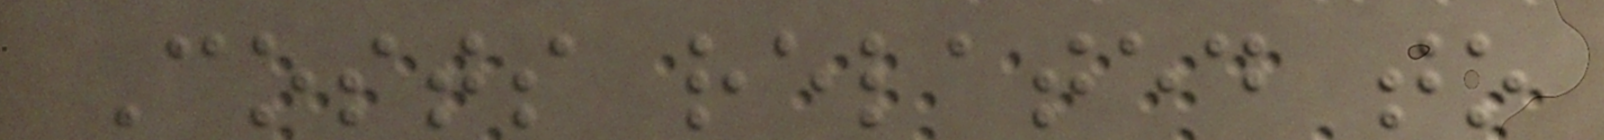Costs related to
